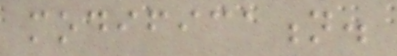modification.
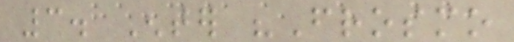3. Enter "Frosmo
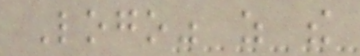Logo" as the
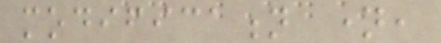modification name,
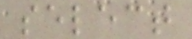select
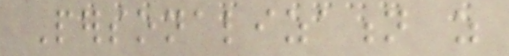Personalization as
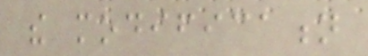the modification
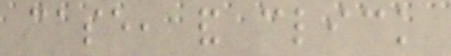case, and click
